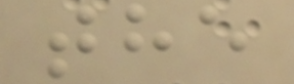the
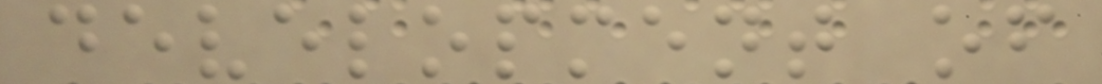development of
